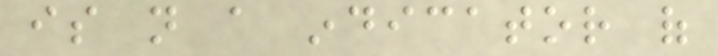is not a indicator of
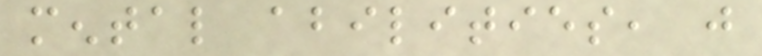mental abilities, just
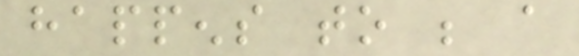happens to be a
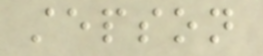stepson
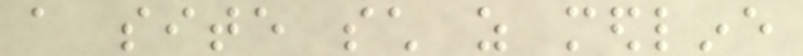a site such as medline
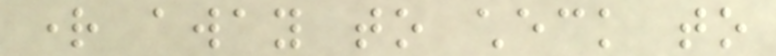right away to check to
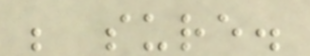be sure.
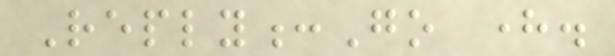Reply:Go here.
